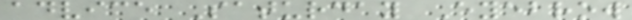advice Saturday Eyebrow
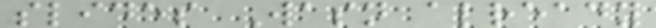slides Wasn already
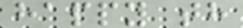happy th
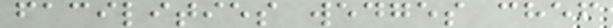facilities wedges chef
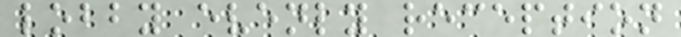lobby evenly reception
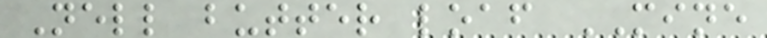Nell butter loaf MINE
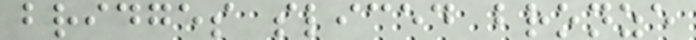bridges sliced bronze
